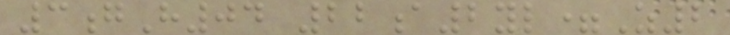3gH04 22a2yl=Z2
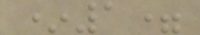*1=
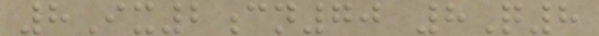8Ix2cn70 8Q8
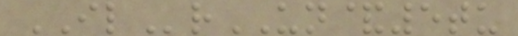ILrUN&5tu
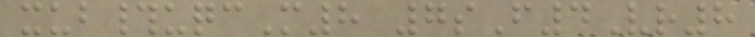xub#uqcM8 7sF4Vr8
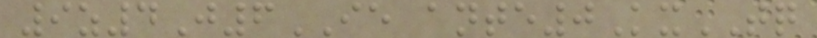9z4J6IE ante0KxTQ
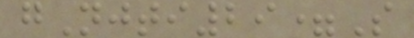gNjti29=S
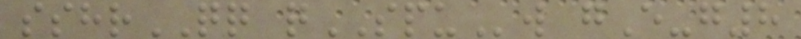sshrQQ qSPUw gE-g8
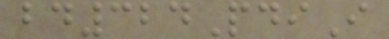bd324PdiI
